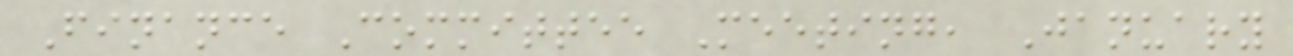Finance Committee Meeting, January
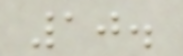10.
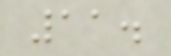11.
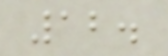12.
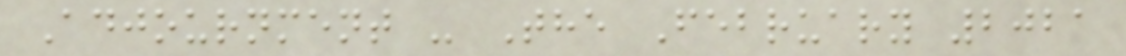Adjournment - The February 2021
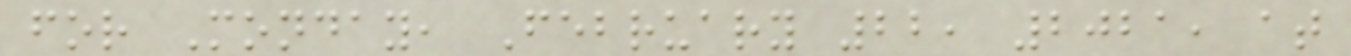for Monday, February 22, 2021, at
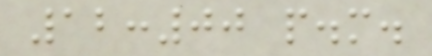12:00 p.m.
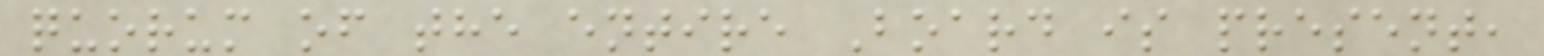quorum of the entire Board is present,
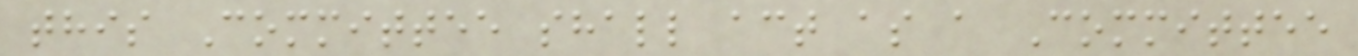this Committee shall act as a Committee
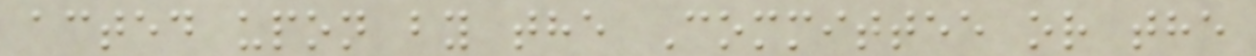acted upon by the Committee or the
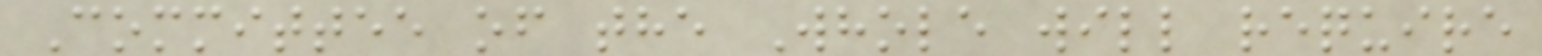Committee of the Whole will require
